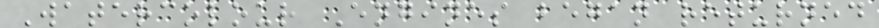Watercolour Engines began returned
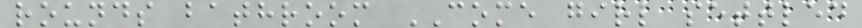rounds bathroom COME girl settled
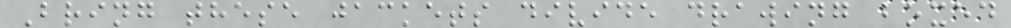Bring these jackets divide drawing boxed
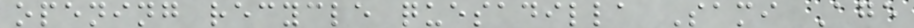opening recycle quesadilla Sami Age
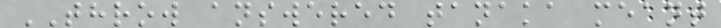THROW answered tanaka meant
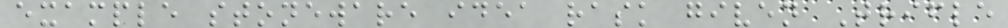example stoneware idea rask given Trifle
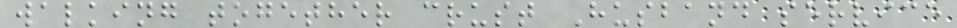walking together crust Husband service
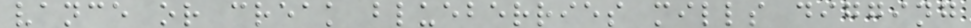vance or creak blueberries mills digging
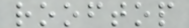rooftop
